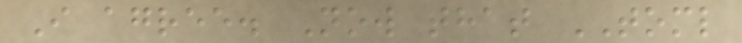I agree. Now that TOML
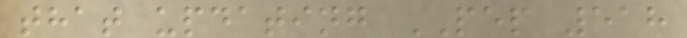that updating PEP 518
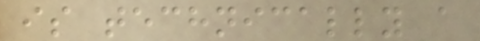is technically a
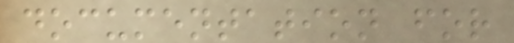documentation for
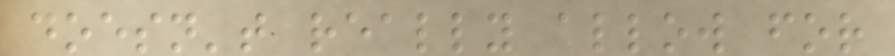doesn't really allow for
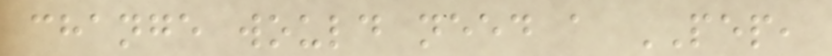change would need a PEP,
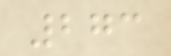273
